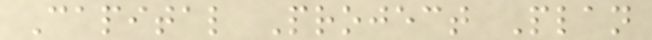Capital Project Plan
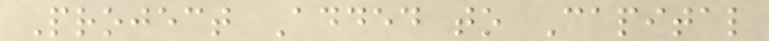Project Added to Capital
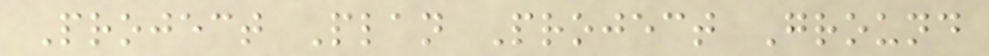Project Plan Project Ground
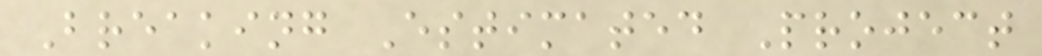Breaking Estimated Project
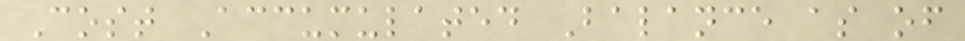Cost Accumulated Balance as of
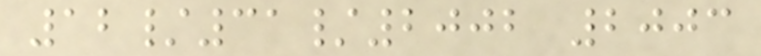12/31/2002 2003
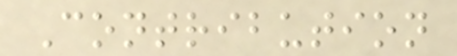Contribution
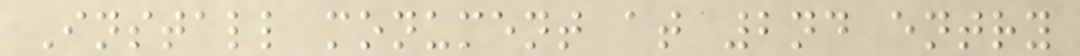Install monument at 2nd entry
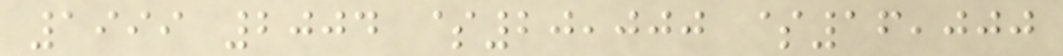1999 2004 $20,000 $16,000
